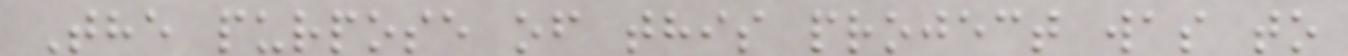The purpose of this project was to
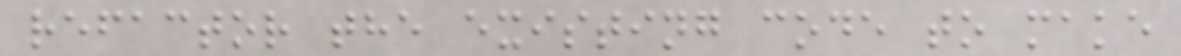refactor the existing code to make
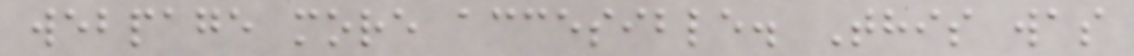webpage more accesible. This was
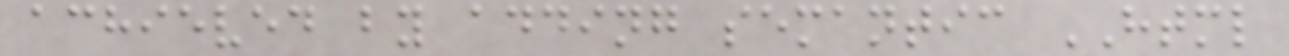achieved by adding semantic HTML
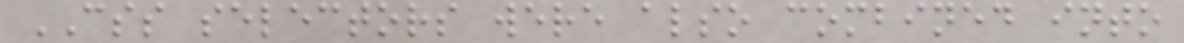CSS selectors were also combined into
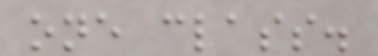one class.
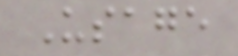Usage
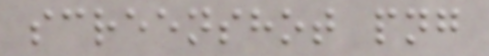screenshot png
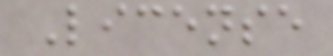License
